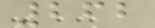262
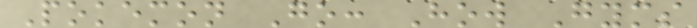Pokemon Go: How Gyms
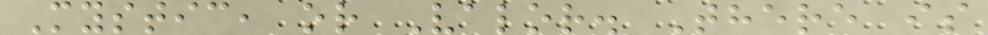Mystic, or Valor. There is
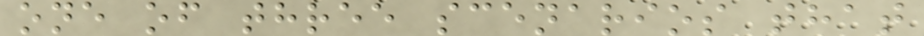one of three scenarios that
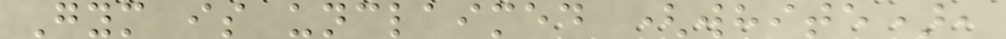Gym is unclaimed (white),
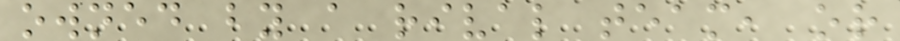owned by a rival team, or
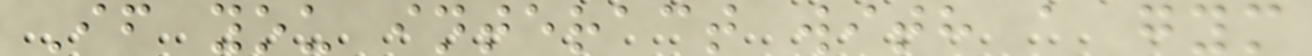If you interact with a gym
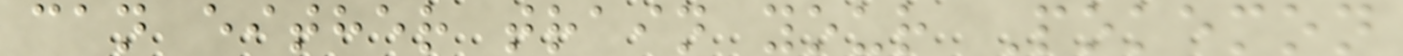can either train your Pokemon
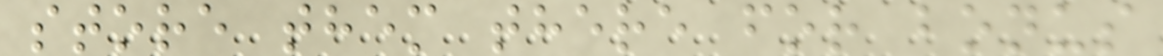store them there for bonus
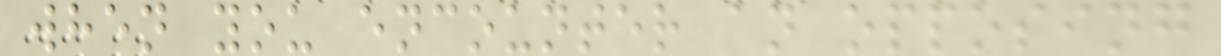when you encounter an opposing
